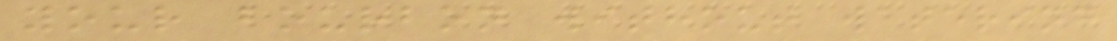your bourbon without watering
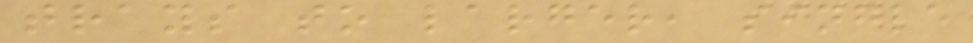trays to larger, single
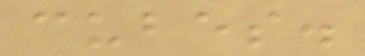cubes.
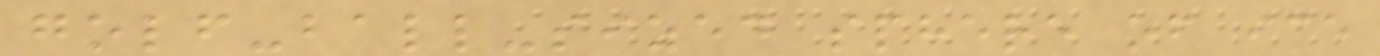golf-ball-sized sphere of ice
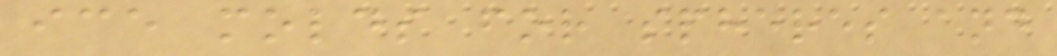ice molds for spheres and
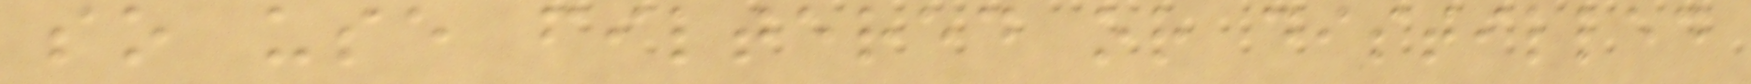so use filtered or distilled
